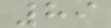89
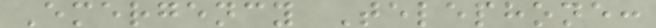Emergency Telephone:
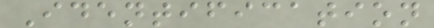Identification
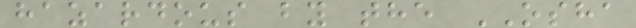hazardous by the OSHA
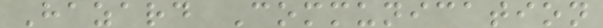Hazard Communication
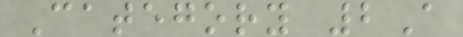Category 2A
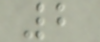2
